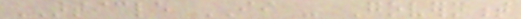ARTICLE II - Government
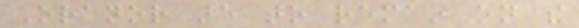Oranor are to remain on the
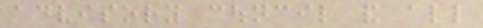advisory council and all
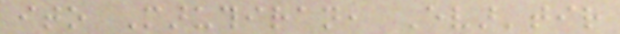ito Maruthiran, Evar'tir
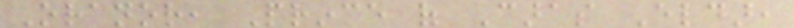Oranor, Prince of Caras Eldar,
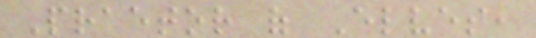Praetor of Elves,
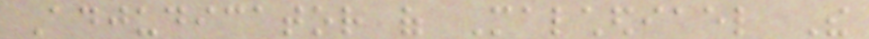Adjudicator of Malchediael The
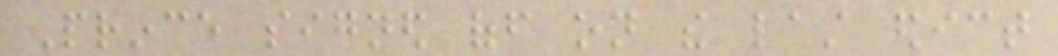Prince signed off on the last edict
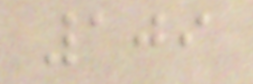109
